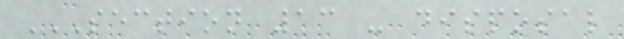SECTION 13 - DISPOSAL
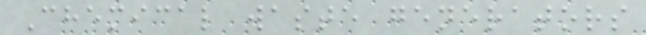Chemical waste generators
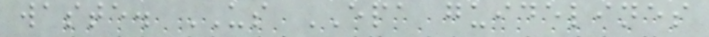waste. US EPA guidelines
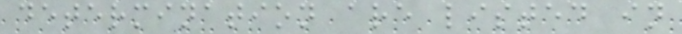determination are listed in
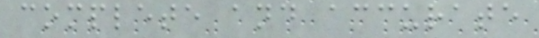complete and accurate
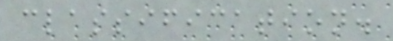classification.
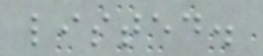listed.
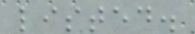listed.
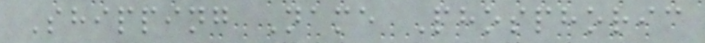Shipping Name Phosphoric
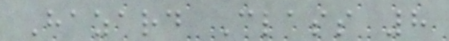Hazard Class 8
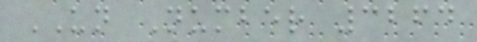UN Number 3264
